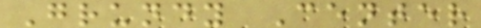Grundy Center
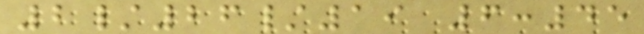2/26/19 6:45
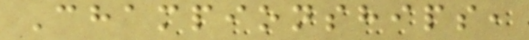Championships,
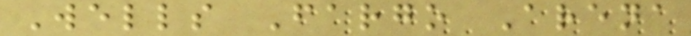Wells Fargo Arena
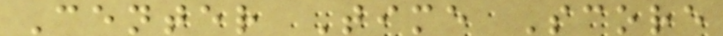Center Time Score
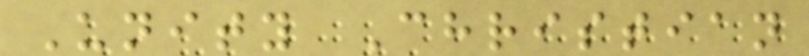Unity Christian
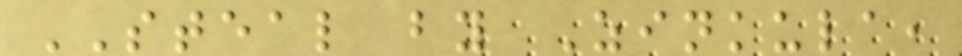STEAL by Zinkula,
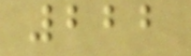222
